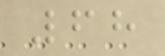68
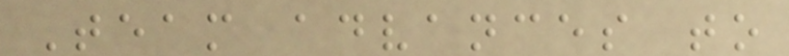Team advances to
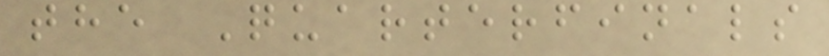the Quarterfinals
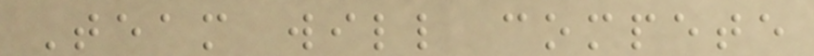Team will compete
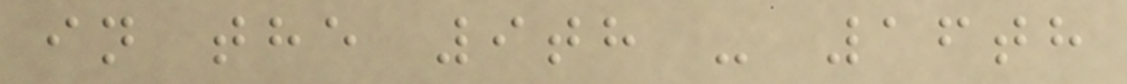in the 9th - 16th
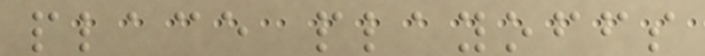place playoffs
